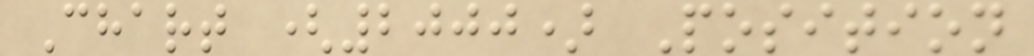Chart (2000) Position
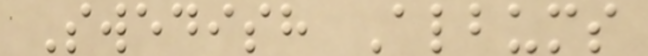Swedish Albums
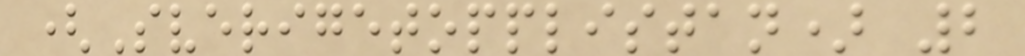(Sverigetopplistan) 2
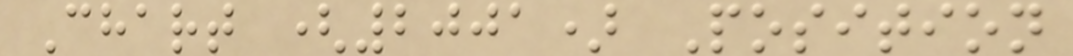Chart (2001) Position
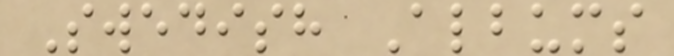Swedish Albums
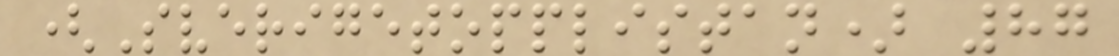(Sverigetopplistan) 87
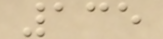135
